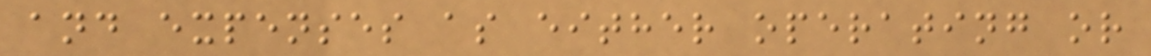and expenses as either operating or
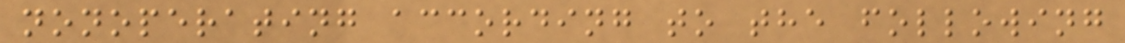nonoperating according to the following
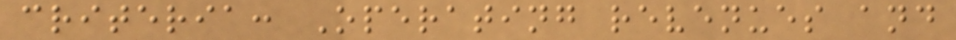criteria: Operating revenues and
